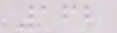162
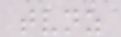tvnz
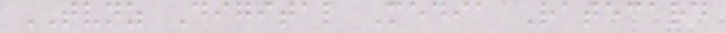TVNZ Digital Media Ratecard
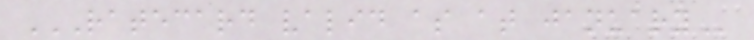RATECARD VALID AS AT JANUARY
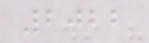2022
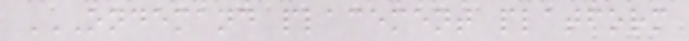ONDEMAND PLACEMENT PLATFORM
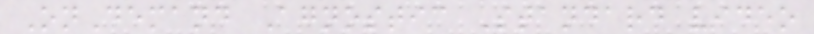OnDemand Agnostic Standard video
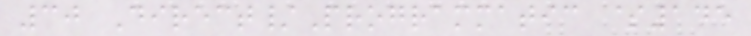30 Direct/Programmatic $145
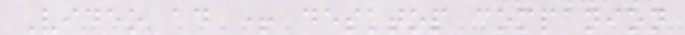Video ad + desktop companion
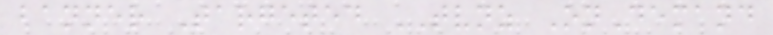banner Targeted TVNZ OnDemand
